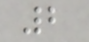2
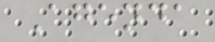Agenda
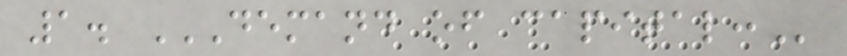1. DEMAND OF CAPITAL:
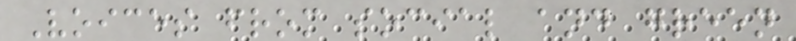Voices from social and green
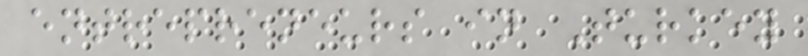entrepreneurs in Turkey
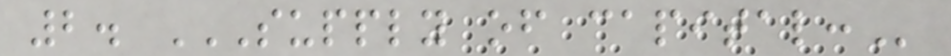2. SUPPLY OF CAPITAL:
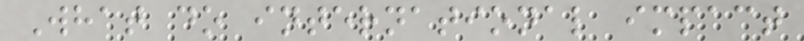What do international impact
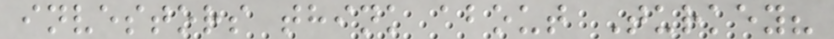investors think about Turkey?
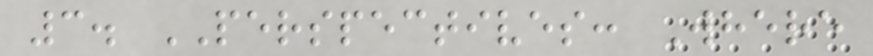3. PERSPECTIVES: Where
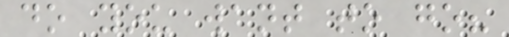do you want to go?
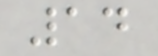14
